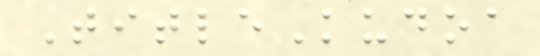TitleKudoa
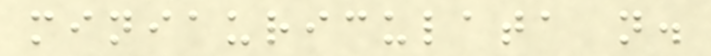miniauriculata n.
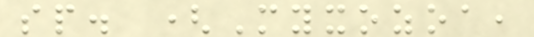sp. (Myxozoa,
